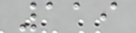119
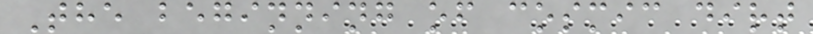The beginning of cosmic dirt
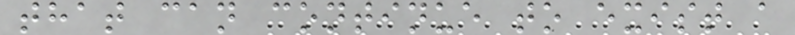that can continue to exist a
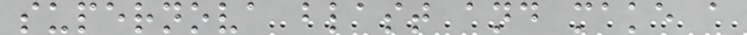supernova blast and make a
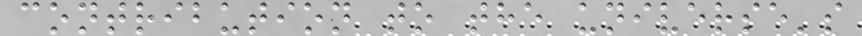contribution to the universe's
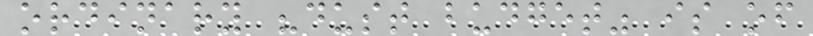ordinary "dust budget" is of
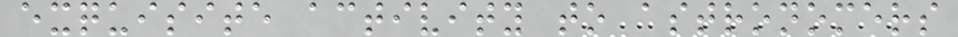exquisite activity to astronomers
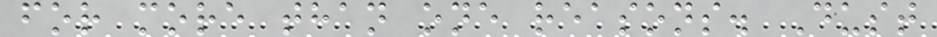for more than one reasons. Dust
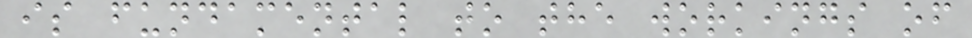is fundamental to the workings of
